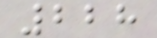228
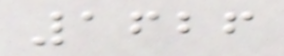1626
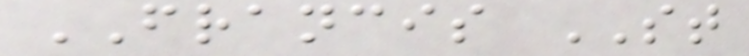FRANCIS ST
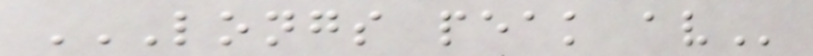LONGS PEAK AV
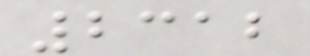2312
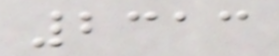2313
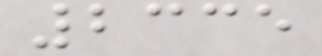2335
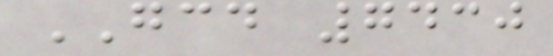GCD 7430
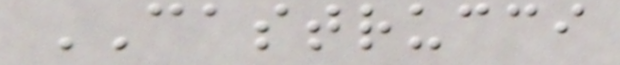CASTRUCCI
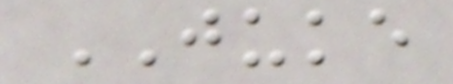JUKE
